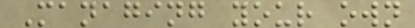Managing your own
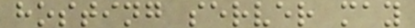hosting server may
